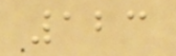123
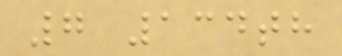7 134th
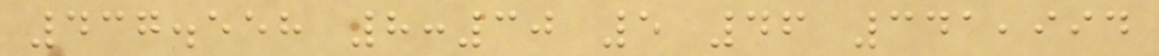437.558 8:30 5 46 341,994
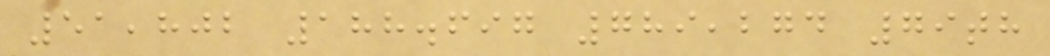51,802 188.697 789,274 79th
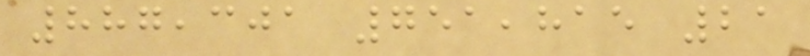887,301 751,815 21
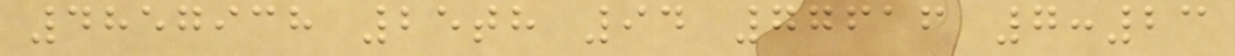4857938 25th 94 77616 7:23
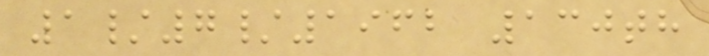1/7/1962 130th
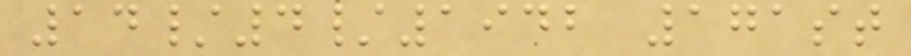14/4/1942 171st
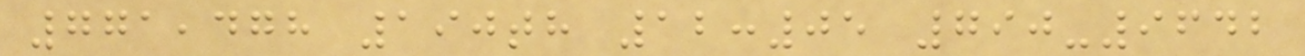771,478 190th 12:05 790-9642
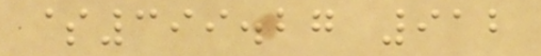$399.27 912
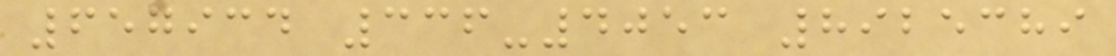657934 336-4053 8925389
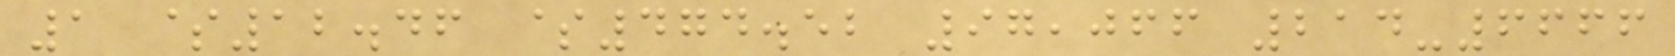1 $12.46 $474.52 97,066 214-6666
